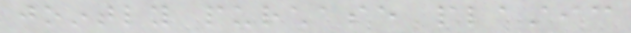jointly purchase plastic
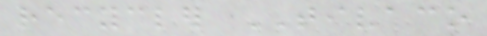recycler TIVACO
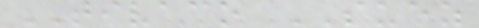TIVACO SUEZ
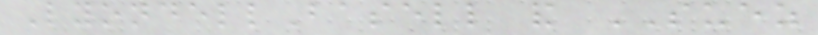LyondellBasell and SUEZ
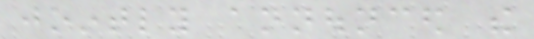jointly announced the
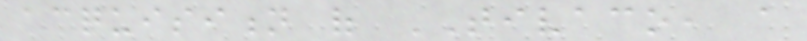acquisition of TIVACO, a
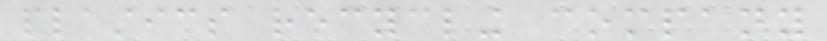plastics recycling company
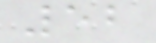52
